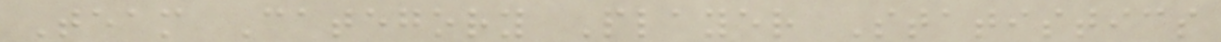Team Category Player Statistics
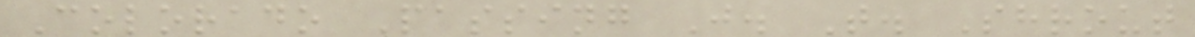Colorado Passing J. T. Shrout
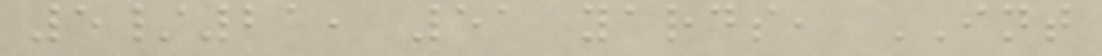5/21, 51 yards, INT
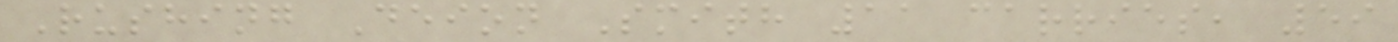Rushing Deion Smith 11 carries, 59
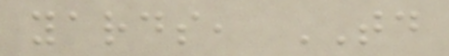yards, TD
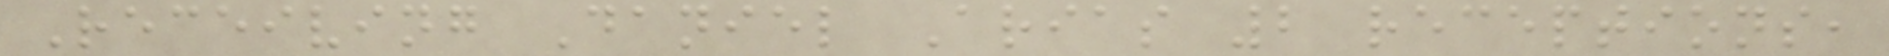Receiving Daniel Arias 2 receptions,
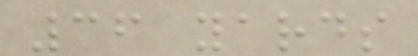36 yards
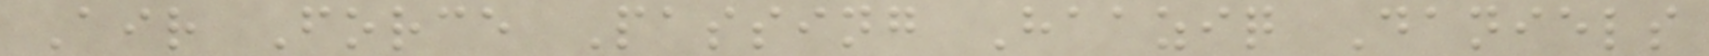Air Force Passing Haaziq Daniels
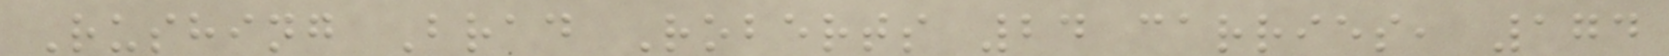Rushing Brad Roberts 24 carries, 174
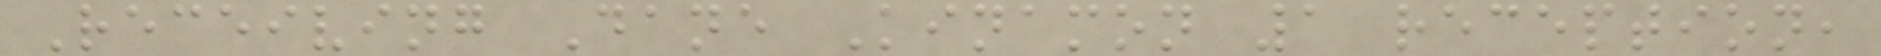Receiving Dane Kinamon 1 reception,
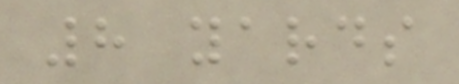8 yards
